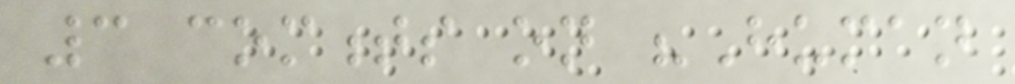3 comments on "Human
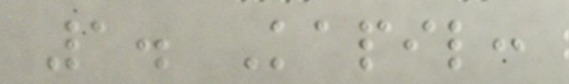1. Kapil:
